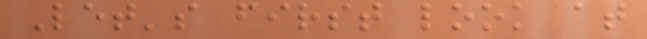Let's first look at
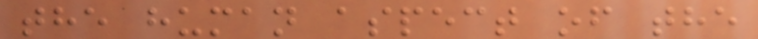the human aspect of the
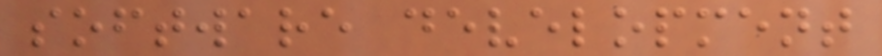software development
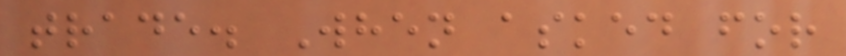trade. When asked for
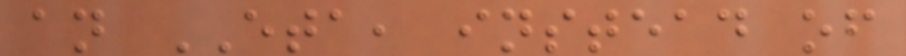an ETA, instead of
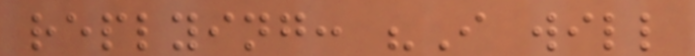replying: "I will
